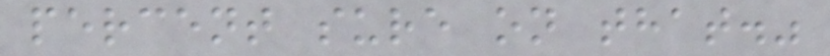percent sure on that."
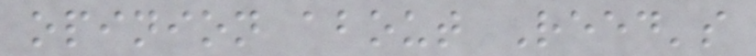opinion about Reed's
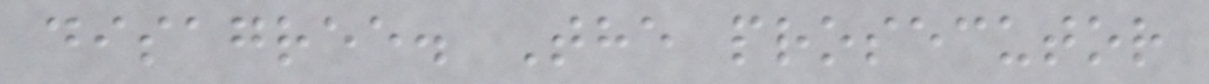disagree. The prosecutor
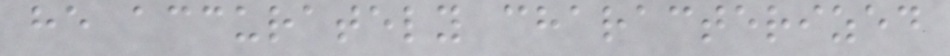he accurately characterized
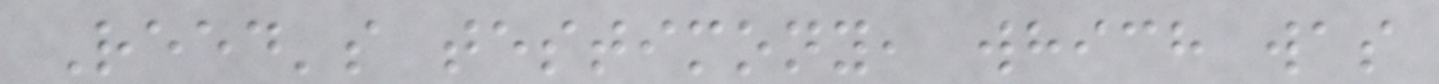Reed's testimony, which was
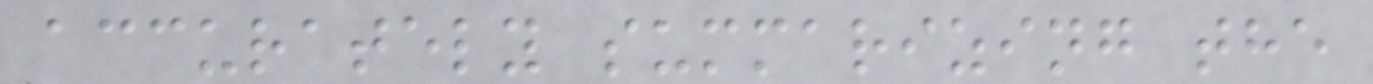accurately summarizing the
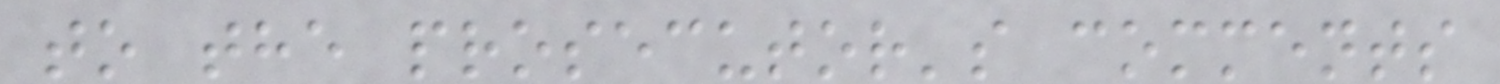to the prosecutor's comments
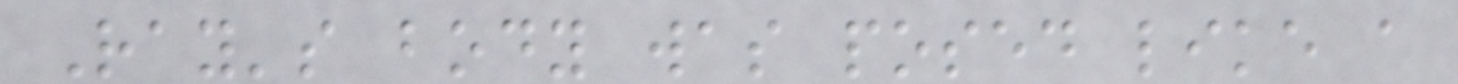Ray's body was posed like a
